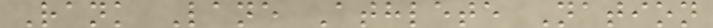Rank Lane Athlete Nation
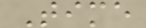Time
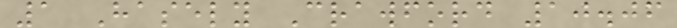1 Hasely Crawford 10.06
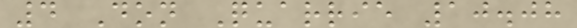4 Don Quarrie 10.08
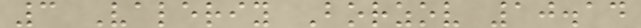3 Valeriy Borzov 10.14
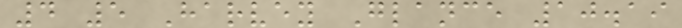4 5 Harvey Glance 10.19
